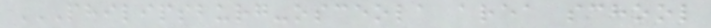PHILIPSBURG-OSCEOLA AREA SCHOOL
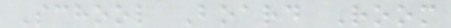School Board Room
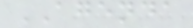AGENDA
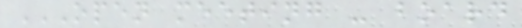OPEN MEETING - BOARD
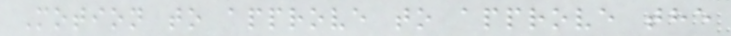Motion to approve to approve the
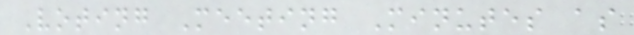Voting Meeting Minutes as
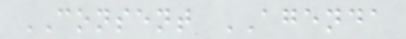CONSENT AGENDA
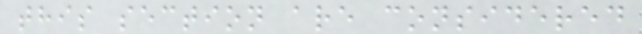this section are considered
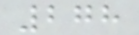278
